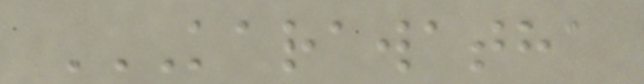KARAWATHA
